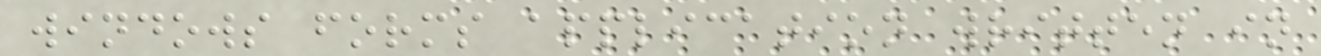windows forms application written in
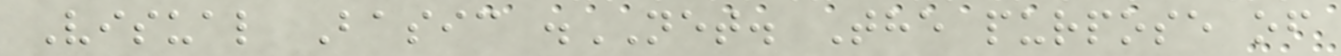Visual Basic .NET. The purpose of
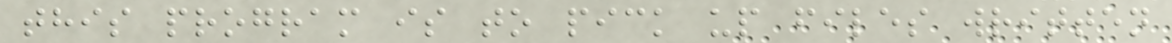this program is to pick up files written
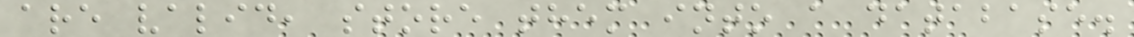are valid, store them into a database.
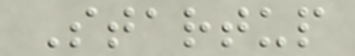Startup
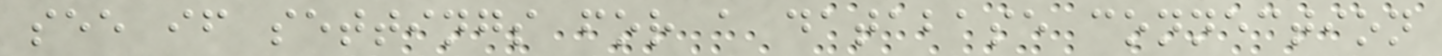see if settings for a database connection
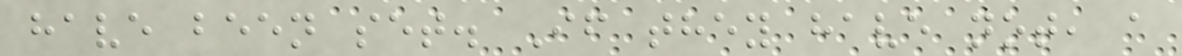have been set. If they have not, a
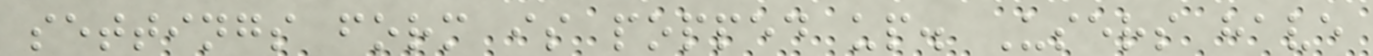settings form is popped up. Users have
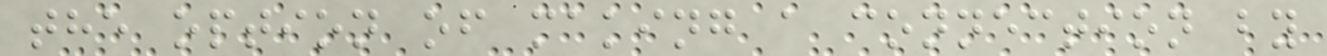the option of making a connection by
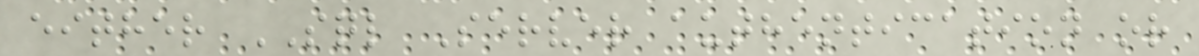either SQL Server authentication or
